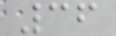36
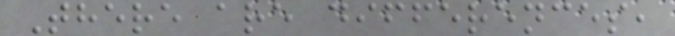There are differences,
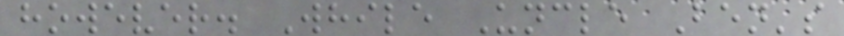however. While Uncle Ben's
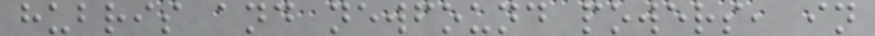hubris and newfound powers, in
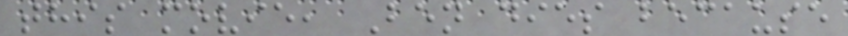this movie, Ben dies because
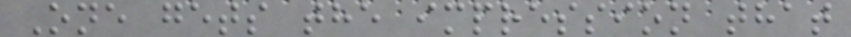One gets the impression that
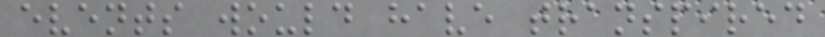events would have transpired
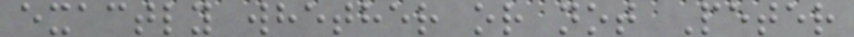exactly whether or not Peter
